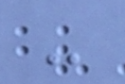-
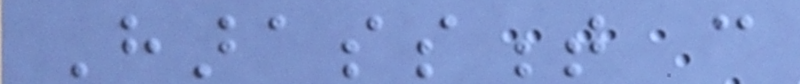Harassment can
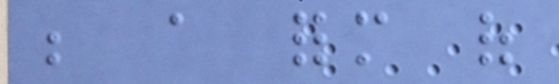be a form of
